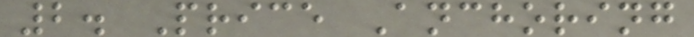2. Price Anchoring
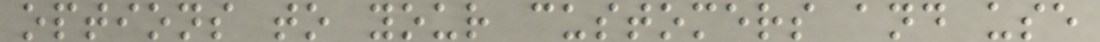options to your customers and use
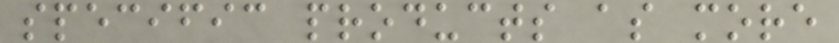specific products as more
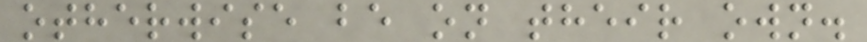otherwise be on their own.
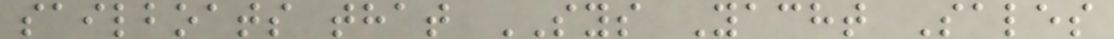sailboats that SYS Yacht Sales
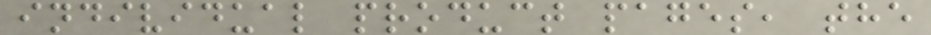individual product pages, the
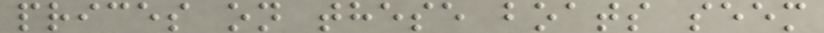prices on these boats seem
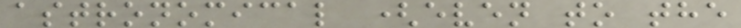astronomical (even to the
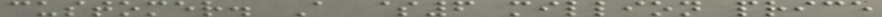customer. A $6 million price
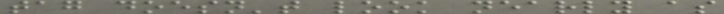tag doesn't look nearly as
